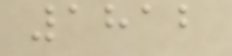1812
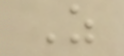Z
